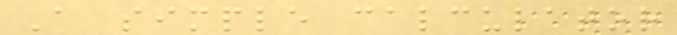A simple calculator
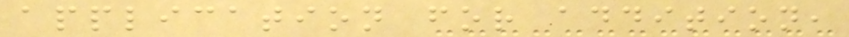application for addition,
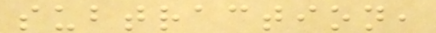subtraction,
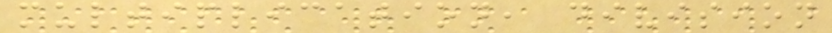multiplication, division
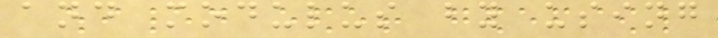and modulus by using
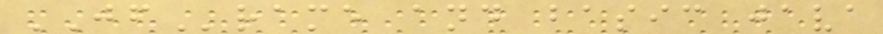JFrame and basic java
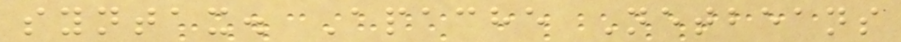syntax. Apache Netbeans
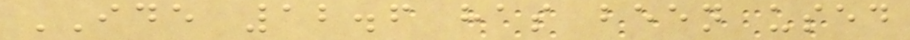IDE 12.6 has been used
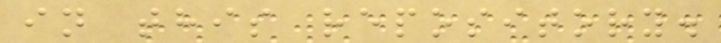in this repository.
